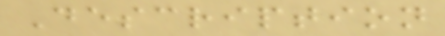Description
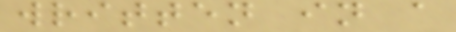written in a
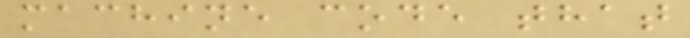machine code that
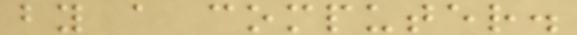by a computer.
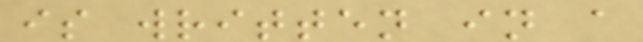is written in a
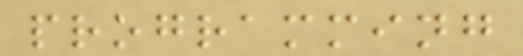programming
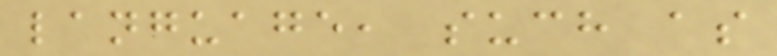language, such as
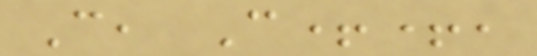C, C++,
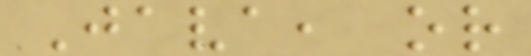Java, or
